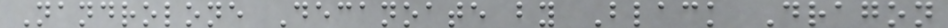Nandrolone Decanoate by Black Dragon
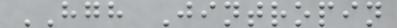HGH Jintropin
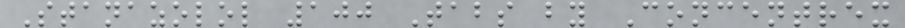Stanazolol 100 Tabs by Concentrex
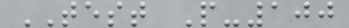TEST P-100
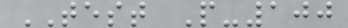TEST P-100
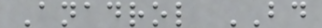Anadrol BD
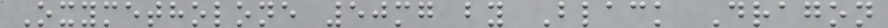Oxymetholone 50mg by Black Dragon
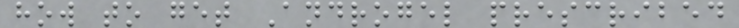how to get Androgel prescribed
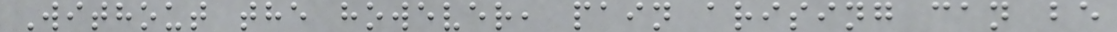Without the however, pain arising can be
